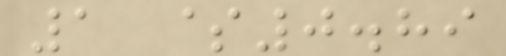1 $0.89
